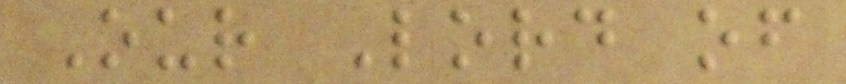Our Lord of
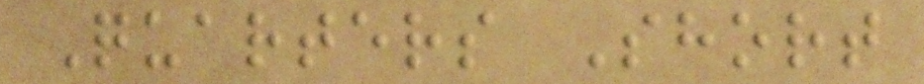Quarters Short
